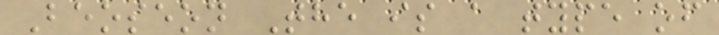Beoseon The is a type of
